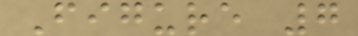Figure 7
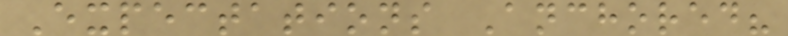Expectations Anchored?
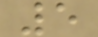5
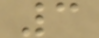3
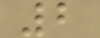2
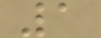1
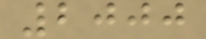2000
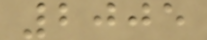2005
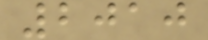2010
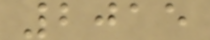2015
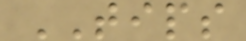TIPS
